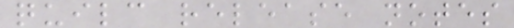quilc release notes
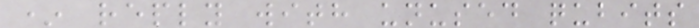* reply with unused qubits
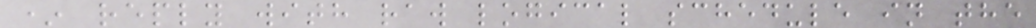* reply with raw logical schedule in the
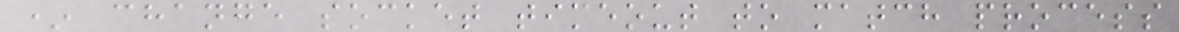* change socket timeout to match process
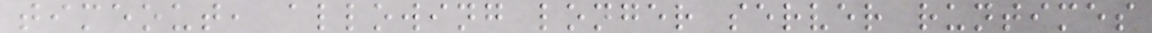timeout, allowing longer server runtimes
